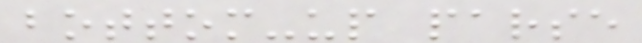bottom-up parse
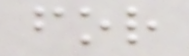for
